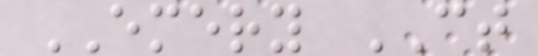EMERY CT
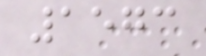1573
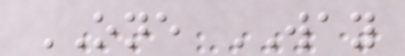ONE WAY
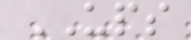UPS
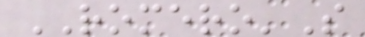ROMERO'S
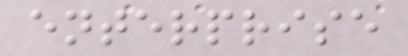enterprise
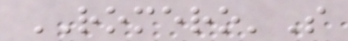ROMERO'S
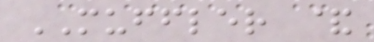MUFFLER &
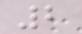2
